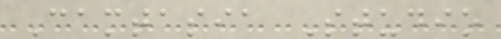Camtasia Studio
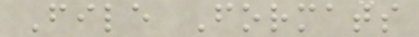File Formats
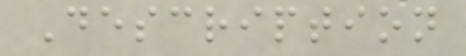Description
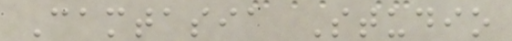Camtasia Studio
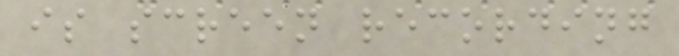is screen recording
